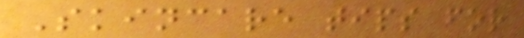Skincare tips for
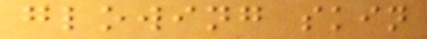glowing skin
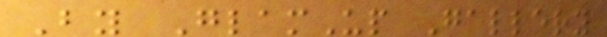By GlamUp Gallery
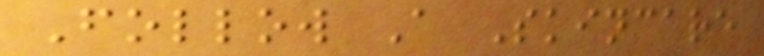Follow A Skincare
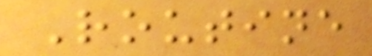Routine
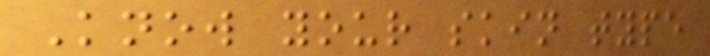Know your skin type
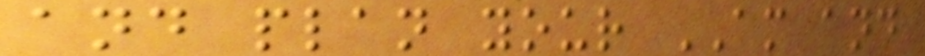and plan your AM and
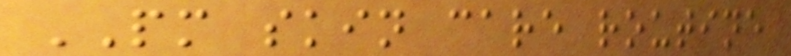PM skin care routine
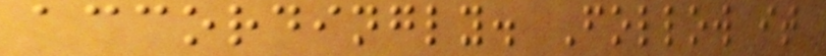accordingly. Follow it
